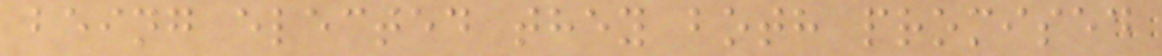being elected they both promised
